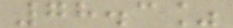78.3%
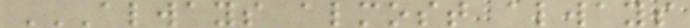ALWAYS ALMOST ALWAYS
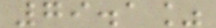79.1%
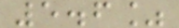5.6%
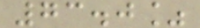73.0%
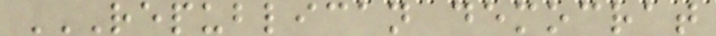REPUBLICAN DEMOCRAT
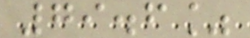79.6%
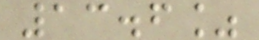13.6%
